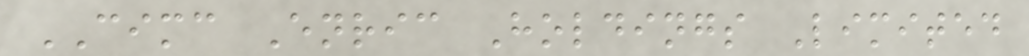CIMC Enric Holdings Limited
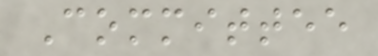Committee
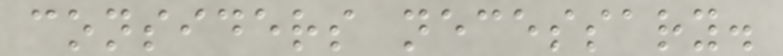considers necessary.
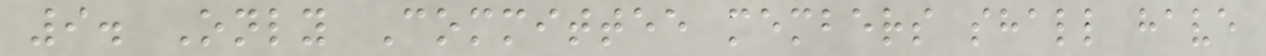9. Only Committee members shall have
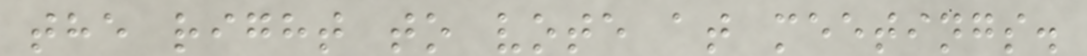the right to vote at meetings.
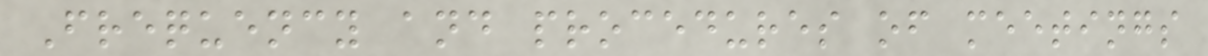Frequency and procedures of meetings
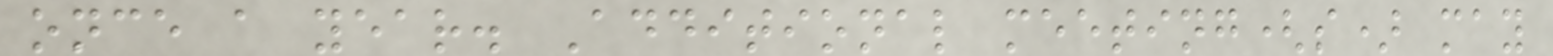once a year. Additional meeting(s) may
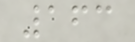163
